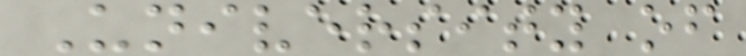University of
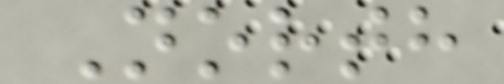North
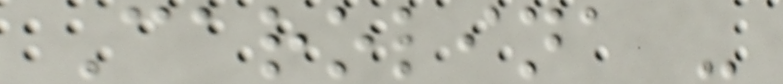Carolina -
